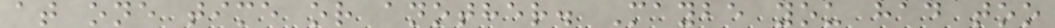at one time or another. Maybe you had too
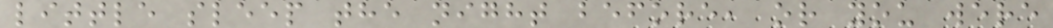little sleep the night before, or you were
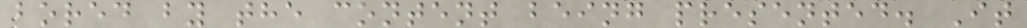bored by the content being presented. It
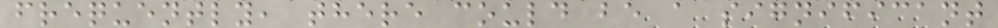frequently, there could be a significant
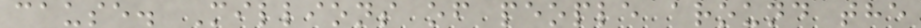cause. Millions of people around the
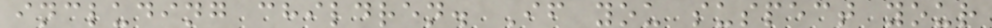including children. If you suspect your
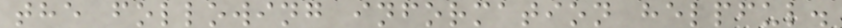the following information helpful.
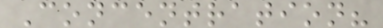Concentration?
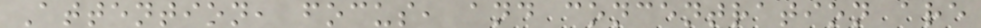Attention, focus, and concentration are
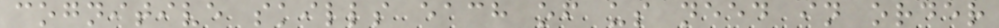cognitive skills each of us need in order
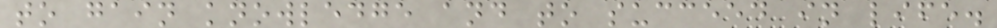to gain knowledge and to succeed in life.
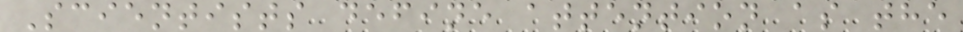Scientists define attention as the
